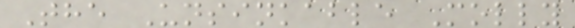The Unsinkable Molly
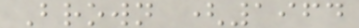Brown (1964
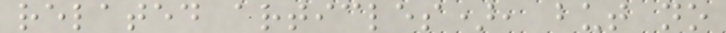related articles), but no
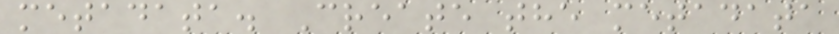metadata. Create the metadata
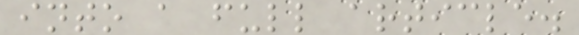into a full article.
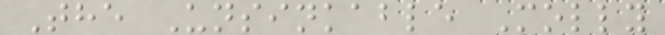The Unsinkable Molly
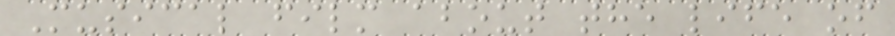Musical film about the life of
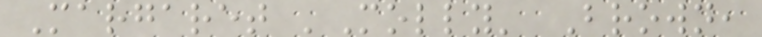Margaret 'Molly' Brown,
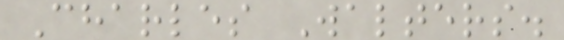Charles Walters.
